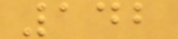142
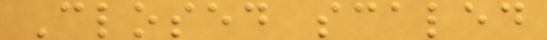Closed scaled
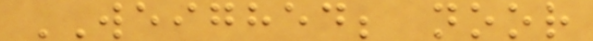WEIGHED; noor
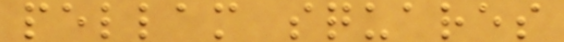pellam squares
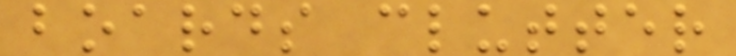boards clutter
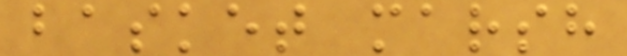basket marsh
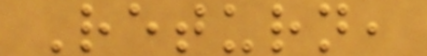Return,
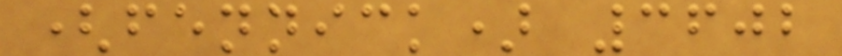(fennick) 3602
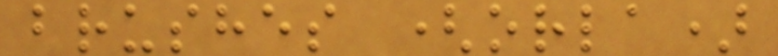brushes (orla)
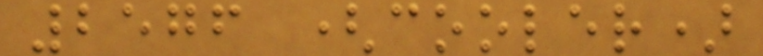2576 (cooler)
